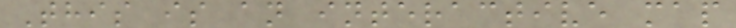This is an interactive map
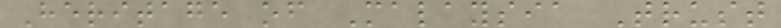Heritage of Malaysia Trust
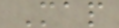Map
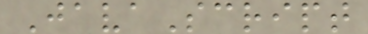JavaScript
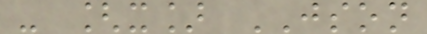- [x] JSON
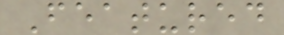Featured
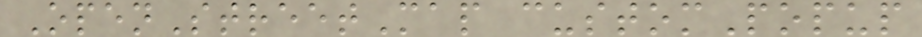OpenStreetMap customPopup
